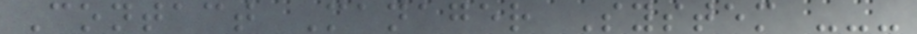Contact Manager System ---
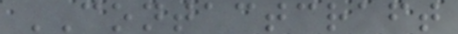CONTACTCRAFT
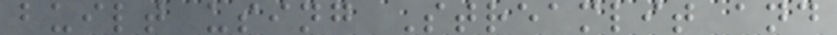built using Streamlit and
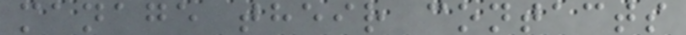manage their contacts
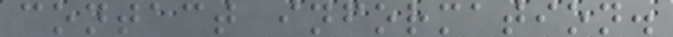contact information.
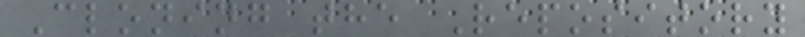Cloning the Repository
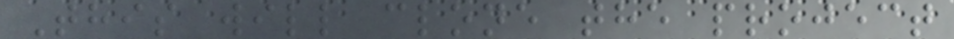This will clone the project
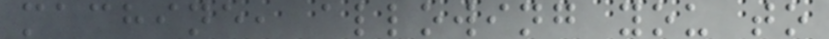machine, allowing you to
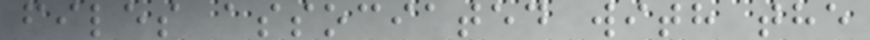files associated with the
